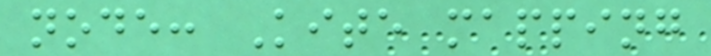node: Kite mapping
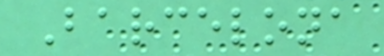Barcelona
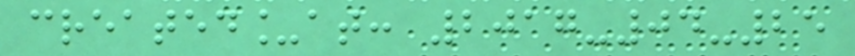created_at: 2017-04-25
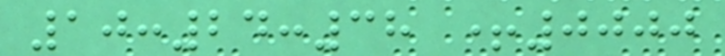10:24:38 +0000
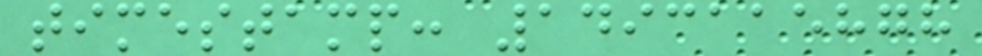timestamp: 1493115878
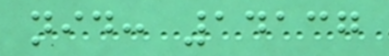nid: 14137
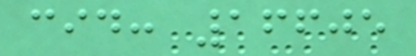cid: 16605
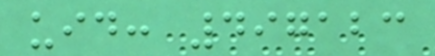uid: 497123
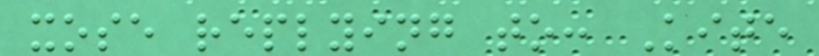xose replying to: Kite
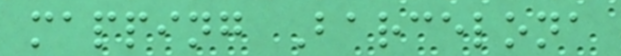mapping Barcelona
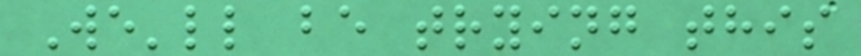We'll be trying this
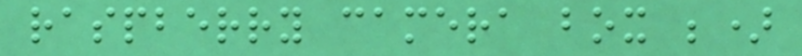raspberry camera box ;)
